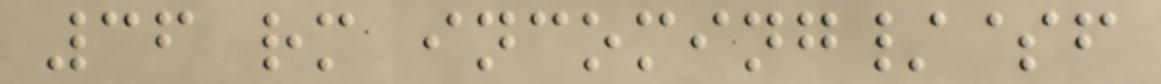36 rm incoming/$f
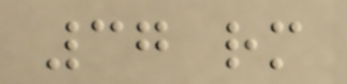37 rm
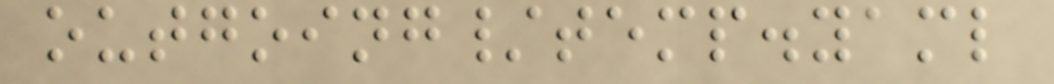outgoing/temp.yaml
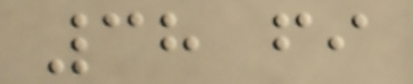38 fi
